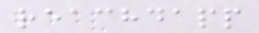reachdapp
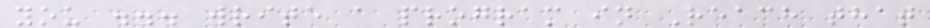you ... write a program in Reach that
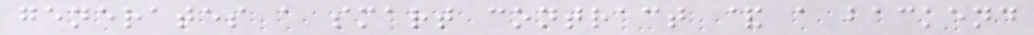generates a smart contract & a backend
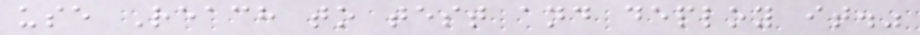use Reach to test and deploy it."
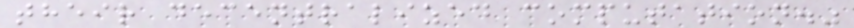their decentralized computation."
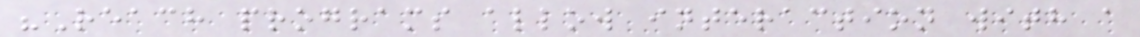"Reach programs allow interaction with a
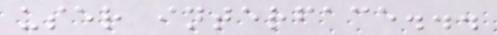user interface...
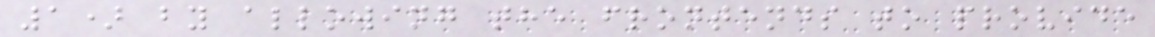1) by allowing the frontends to provide
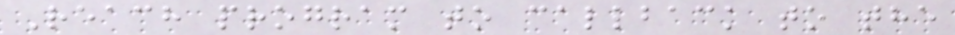Reach program to callback to the
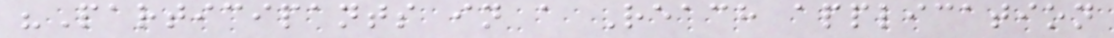"Participants in a Reach application
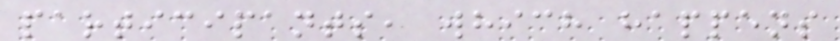participants, which happens
